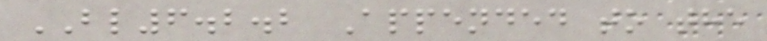BL6.2.2 Appended to the
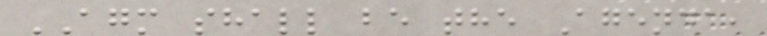AGM shall be the Agenda,
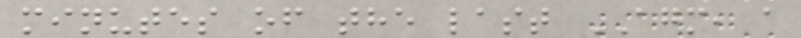minutes of the last AGM, a
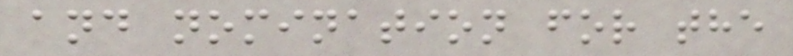and nomination for the
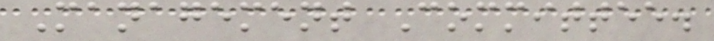Management Committee.
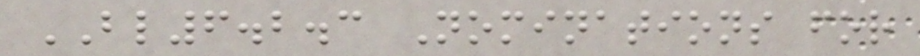BL6.2.3 Nominations for
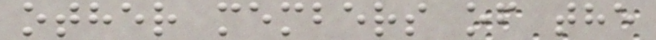other members of the
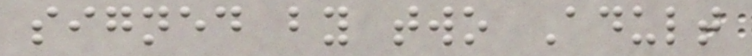signed by two Adult
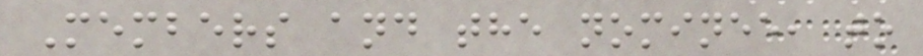Members and the nominee, to
